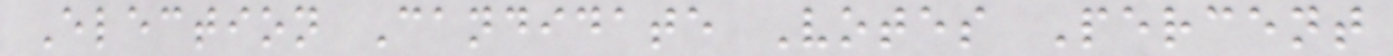Election Candidate Votes Percent
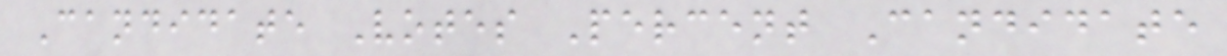Candidate Votes Percent Candidate
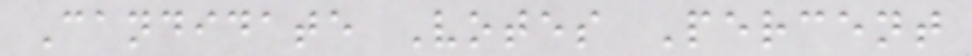Candidate Votes Percent
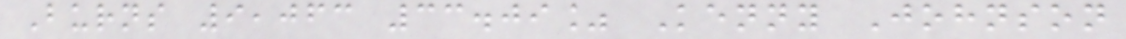Burns 9,063 33.09% Kenny Johnson
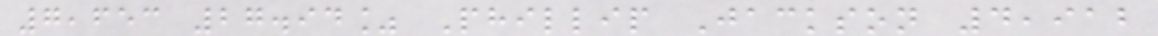7,653 27.94% Phillip Jackson 4,912
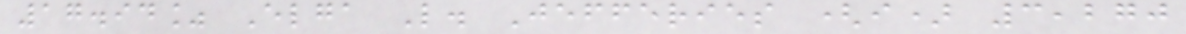17.94% Elga L. Jefferies (i) 3,270
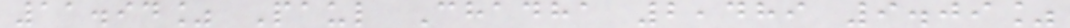11.94% Paul Chadha 2,489 9.09%
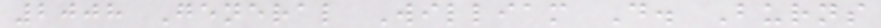2008 General William D. Burns
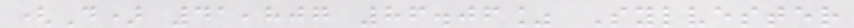(D) 41,807 86.06% Sylvester
